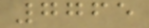7765
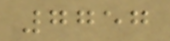7757
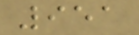951
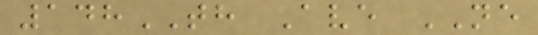148TH Ave NE
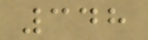348
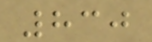830
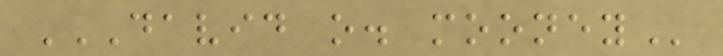DAVID O. MOONEY
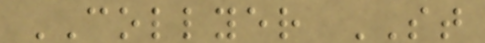COLLYER ST
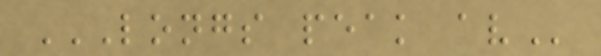LONGS PEAK AV
